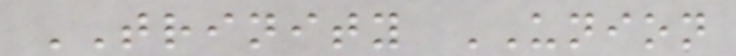TRINITY UNION
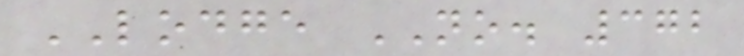LODGE NO. 372
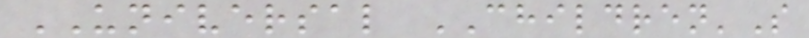UNIVERSAL CHILDREN'S
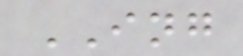ING
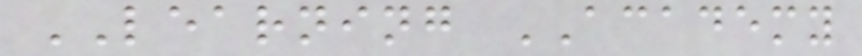LEARNING ACADEMY
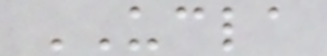UCLA
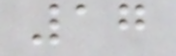17
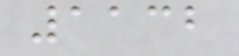1132
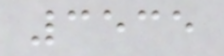3535
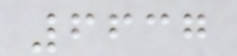6637
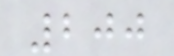200
